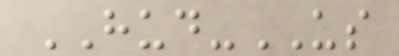HUD-US
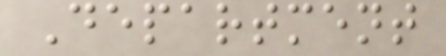Department
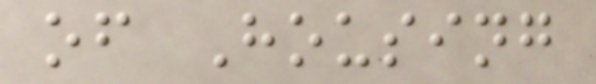of Housing
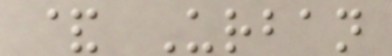& Urban
